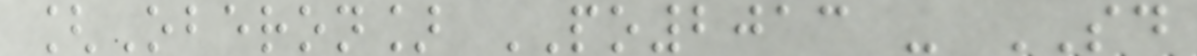[Oberon] PO2013 - SD
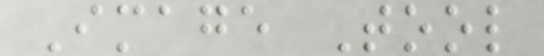Image Tool
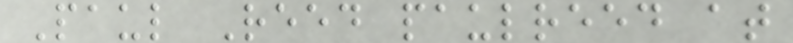Paul Reed paulreed at
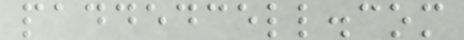paddedcell.com
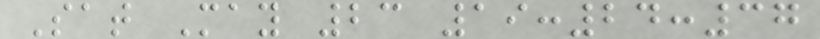Sat May 23 19:24:37
